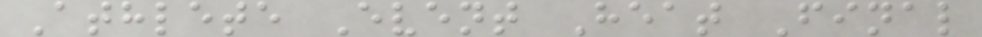Athlete Event Heat Final
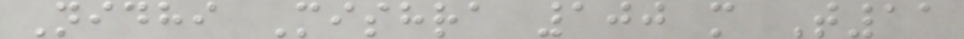Nidhi Mishra 100 m T11
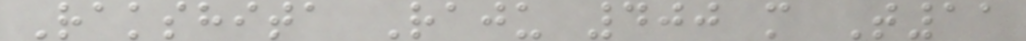Rakshita Raju 400 m T11
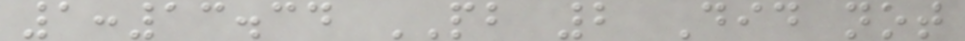1:13.34 PB 2 Did not
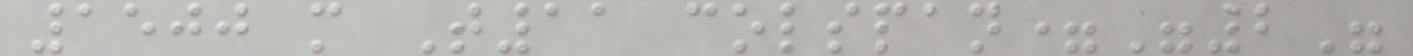1500 m T11 colspan="2"
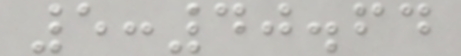5:40.64
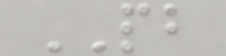PB
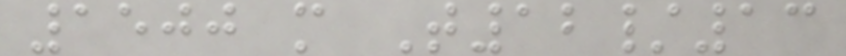1500 m T12/13
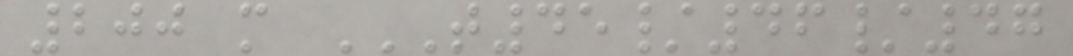200 m T45/46/47
